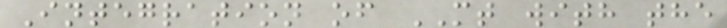Integration of MT with the
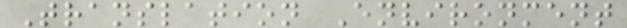Translation Environment
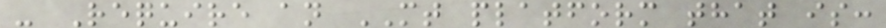- Require an MT platform that is:
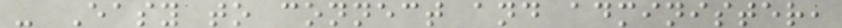- Easy to connect and administer,
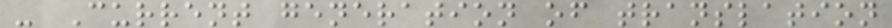- Current generation of translation
